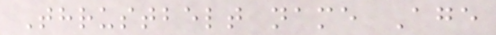Thrustbelt name Age
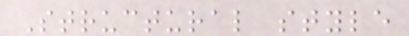Structural style
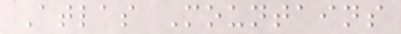Atlas Mountains
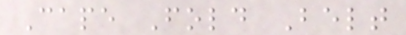Cape Fold Belt
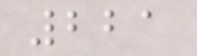221
